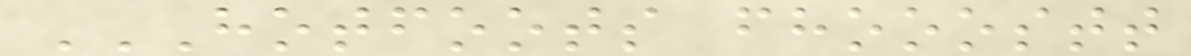HOTFOOTS FHOOOSTT
